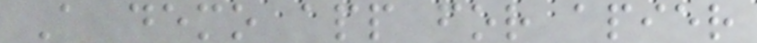A demo app for apier
